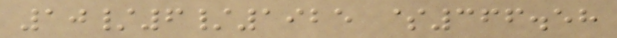10/6/1925 $366.58
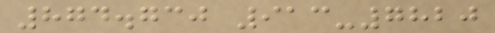874.730 913-7820
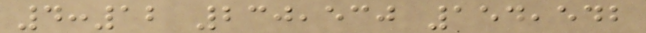4:12 230,530 154,542
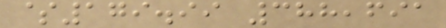$179.99 388,691
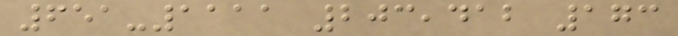651-1111 203,412 173
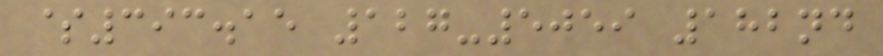$393.15 127-5059 182nd
